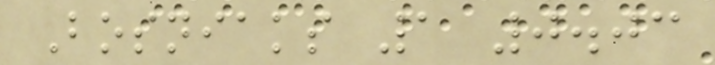Bosniaks 1 0.03
